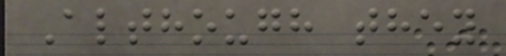Although they
